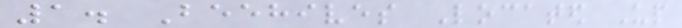1. Beehives Located Up
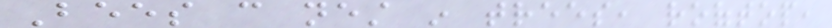Bees can nest in trees, rooftop,
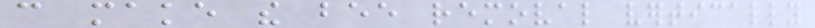can make the bee removal vertically
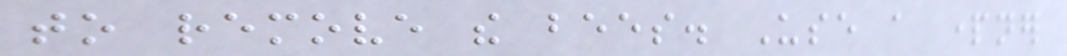to remove the bees. Use a partner
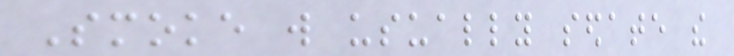Smoke will usually sedate the
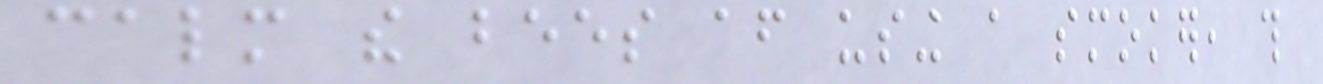calm the bees after using a smoker, this
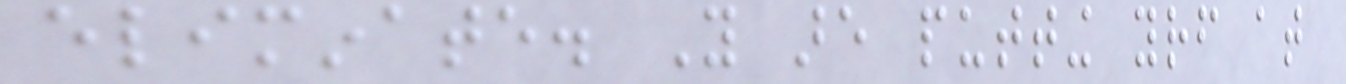eliminate. You are putting yourself at
